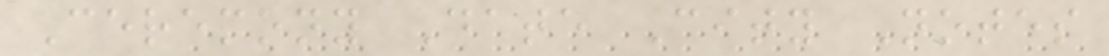Ceremony Date City Notes
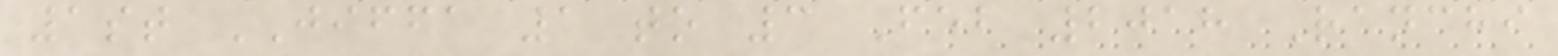1st JIFFA 1 to 3 Feb 2018 Ranchi
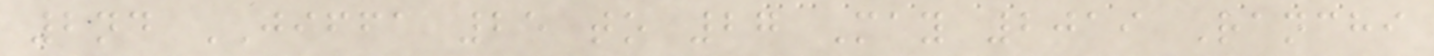2nd JIFFA 25 to 27 May 2019 Ranchi
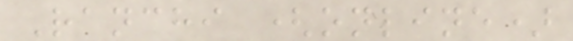Ranchi (online)
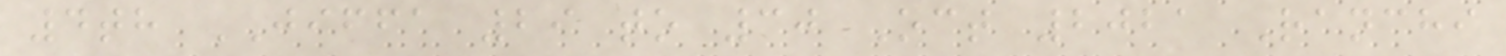4th JIFFA 29 to 30 Oct 2021 Ranchi
